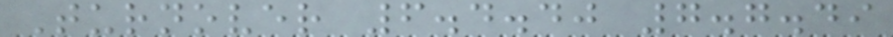Turnover 6.4.40 7.7.49
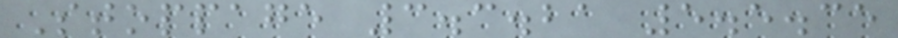Stoppage 3.3.21 5.5.35
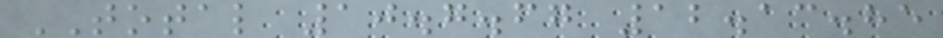TOTAL 10.7.67 12.13.85
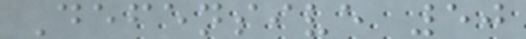Defensive 50
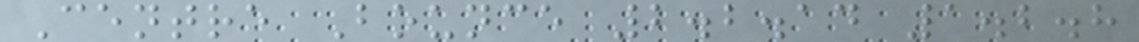Centre Bounce 2.2.14 1.2.8
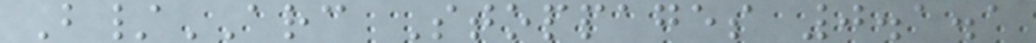B/ARC Stoppages 0.1.1
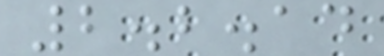2.2.14
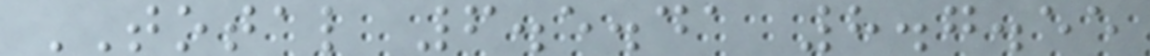TOTAL 6.5.41 8.7.55
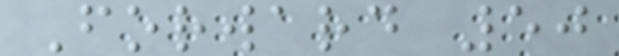Forward 50
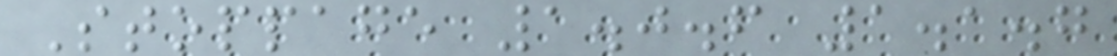Stoppage 1.0.6 1.1.7
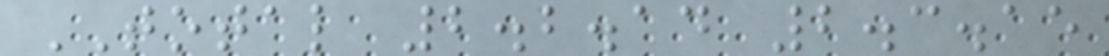TOTAL 2.2.14 2.3.15
